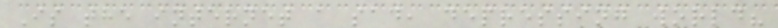Is the internet a sad, depressing world?
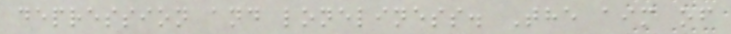depression and loneliness. The aim of
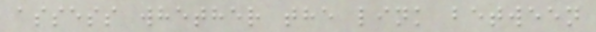assess whether the link between
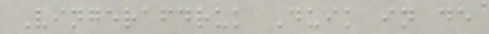Vingerafdruk Duik in de
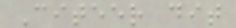Citeer dit
